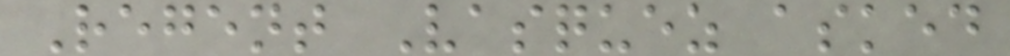Regent Vasquez asked
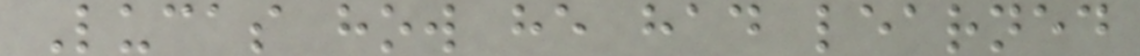Lucas how he had learned
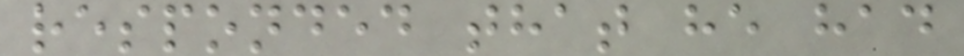responded that he had
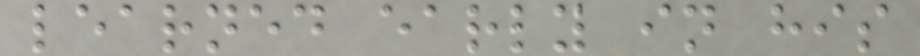learned early in his
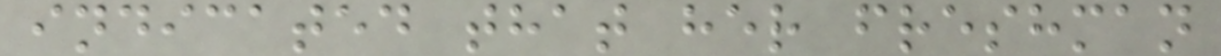indicated that her freshman
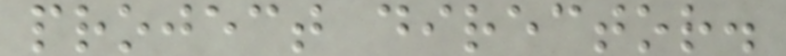project director.
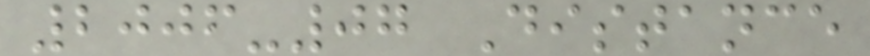2006-07 Distance
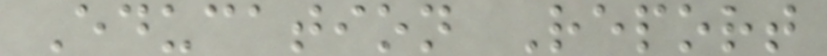Education Report
